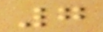7
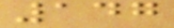147
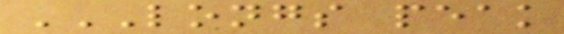LONGS PEAK
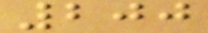200
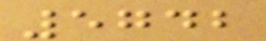5742
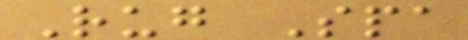Rug Spa
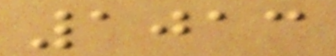1013
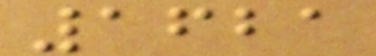1621
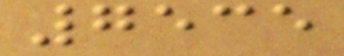7535
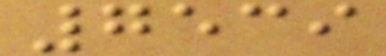7539
